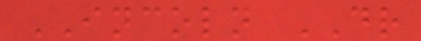INCOLN DR
